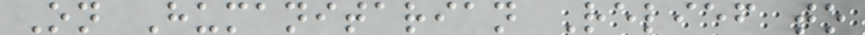On Humanitarian Relief to
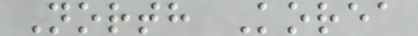North Korea
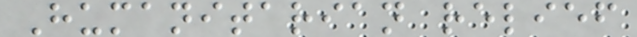Humanitarian relief
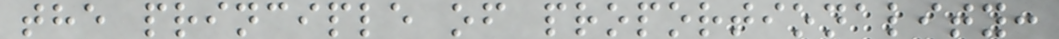the principle of proportionality:
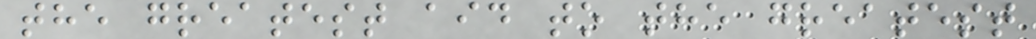the greatest aid to the greatest
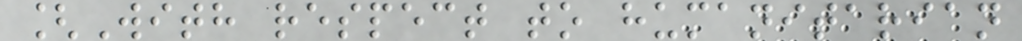[With respect to humanitarian
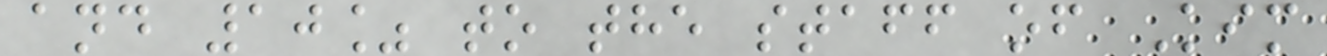and 10% to the staff of Kim
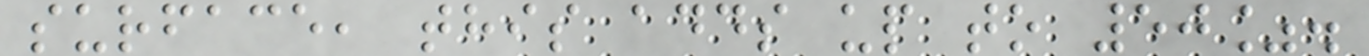surface, this adds up to 50%.
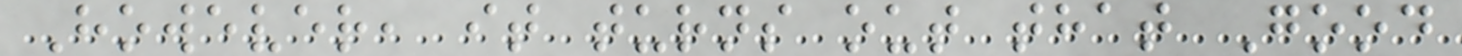However, it turns out that Good
